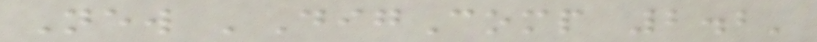New 'DigComp 2.2'
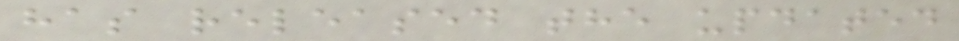has released the updated
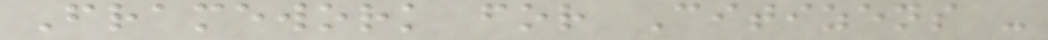Framework for Citizens -
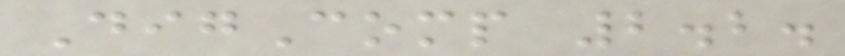DigComp 2.2.
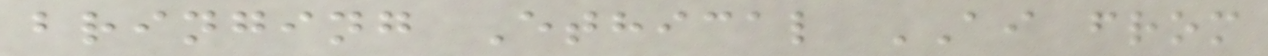bringing Ethical AI from
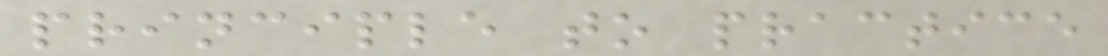principle to practice
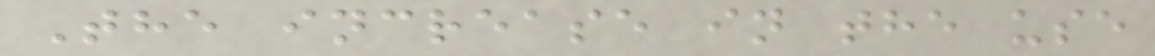The increase in the use
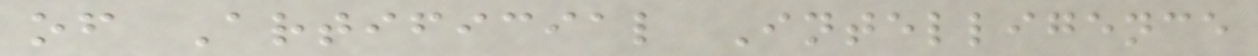of Artificial Intelligence
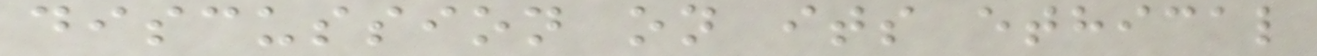discussion on its ethical
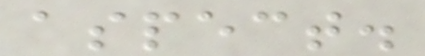aspect.
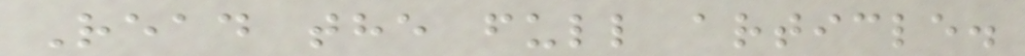Read the full article.
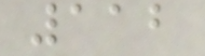112
